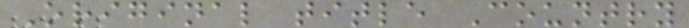Original title Country
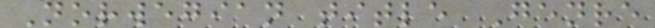Norwegian title Genre
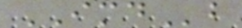IMDb
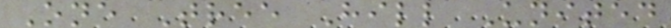One Tree Hill United
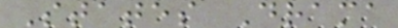States Drama
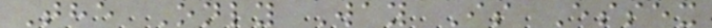The Only Way Is Essex
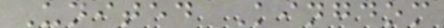United Kingdom
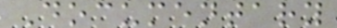Documentary
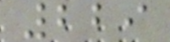229
